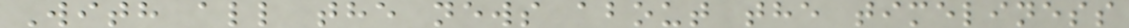With all the news about the timeliness
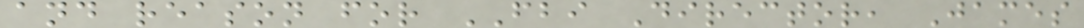and reason for FBI Director, James
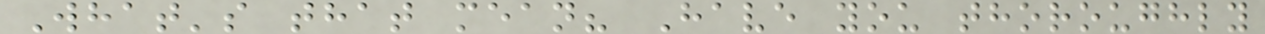What's that mean? Have you thoroughly
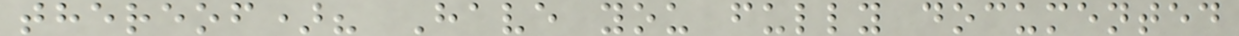thereof)? Have you fully documented
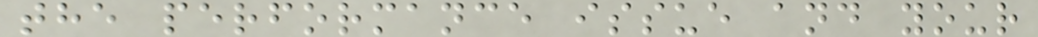the performance issue and your
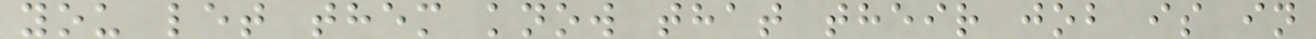you let them know that their job is in
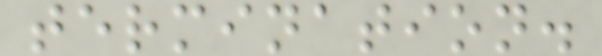termination.
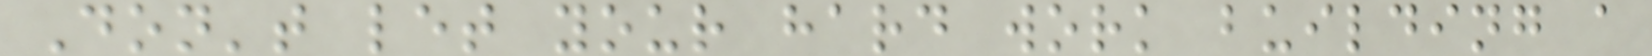Don't let your hard work building a
